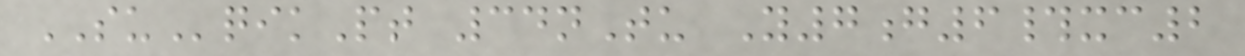SUqikPt 34nTu Y7g6#xc2
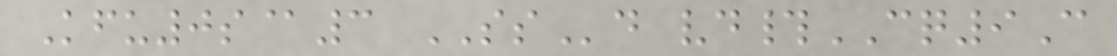Kfu0s@3 SSd vd#CQ9C
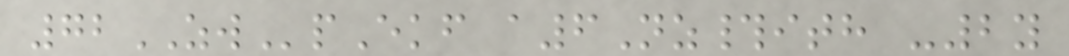72ZWpEkf a6Nz#ith -2y
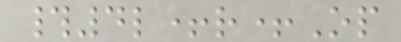#4l+r+Op
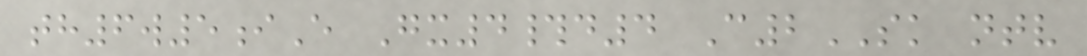th6w5iE Gx4#d4 C2SK ntv
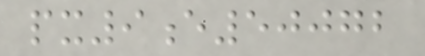px9e50072
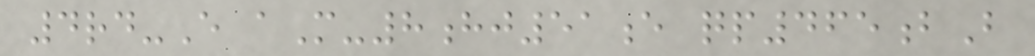4rd-E aM-8hj51e qp465bB
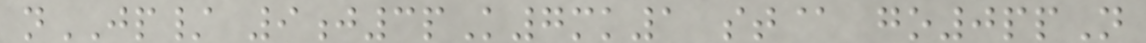nJP/ 9j3pK7mk1 st@ go0ppN
